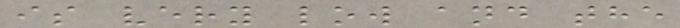is very low and the
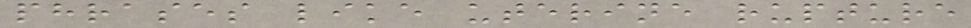phrases like uterine rupture
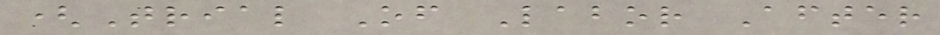(Trial Of Labor After
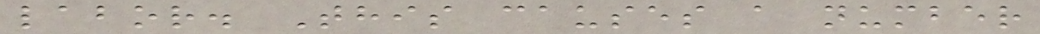labor. This causes a number
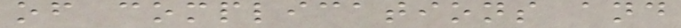of complications and
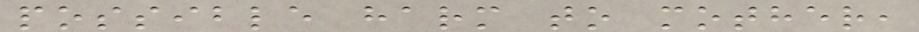possible harm to mother,
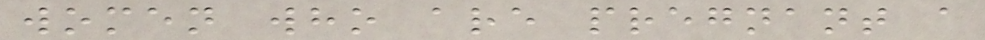women who are pregnant a
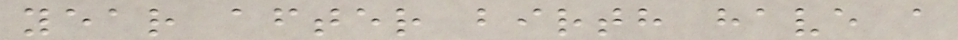year after birth have a
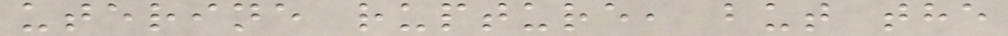uterine rupture, but the
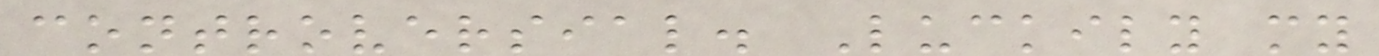controversial. Luckily my
